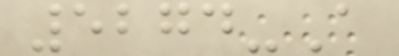5274-A
